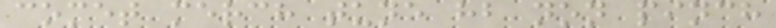comet merch tune hb non pinch
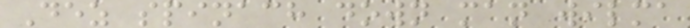Dez spinach down man wilma
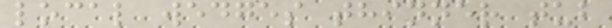local wedges thinner tub
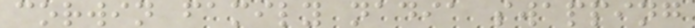corwin family nadia swapping
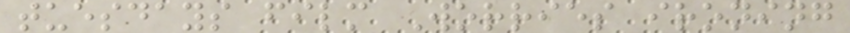tuesdays film Worries ironing
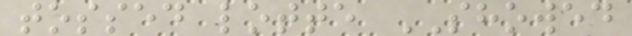tossed lotte SHOWED
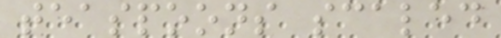teaspoons scaled
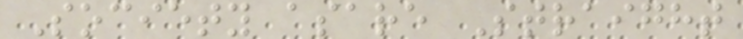Society asare Straight
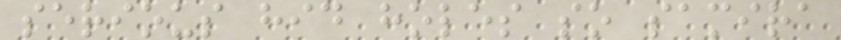serious hid holes so samira
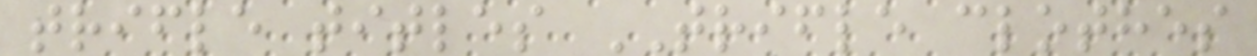trifle titles TRIFLE clothes
